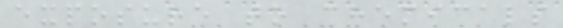exposure to chemicals
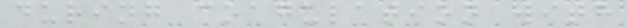during coagulation with
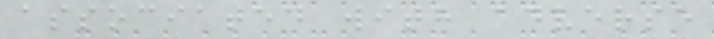associated with adverse
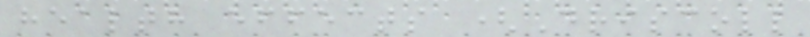health effects (Driscoll
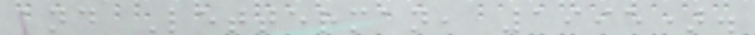and Letterman, 1995).
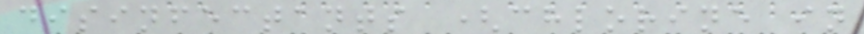disinfectants (chlorine in
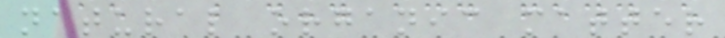natural organic matter
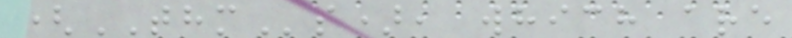(THMs), which are
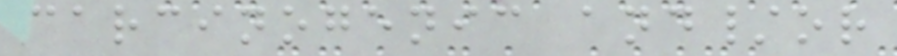carcinogenic and/or
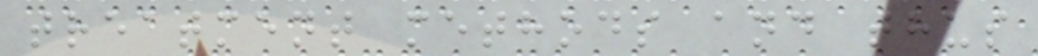treatment methods and thus
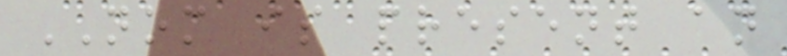NOM is present an
